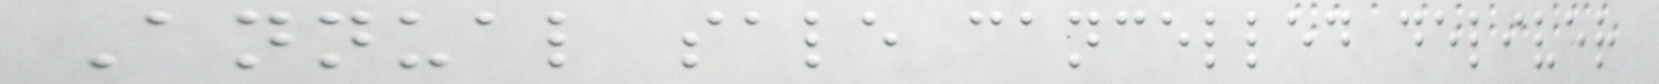Annual sale cancelled deliver
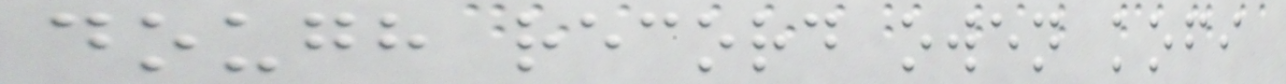dough record owen kofi
